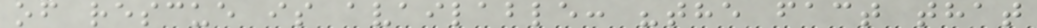of rescue is available: "the fact that
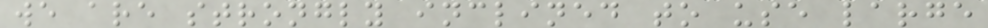we are strongly inclined to use large
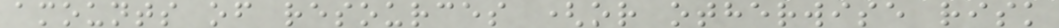amounts of resources (or otherwise risk
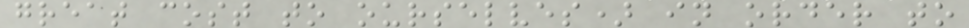great cost to ourselves) in order to
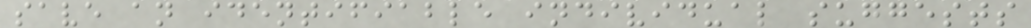save an identifiable individual suggests
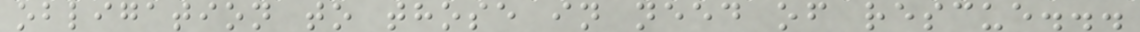obligation to those in need of rescue...
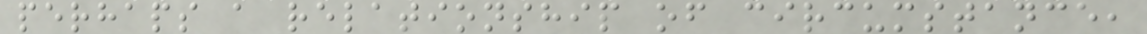perhaps a relationship of circumstance,
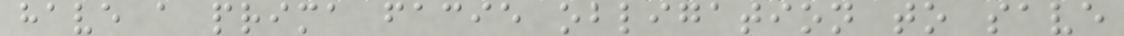have a prima facie obligation to save
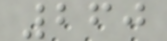260
